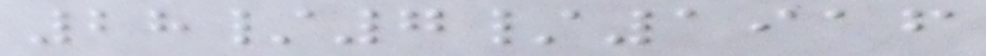28/7/1916
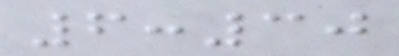6:30
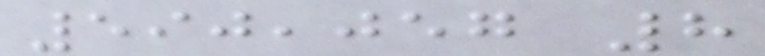590,057 8
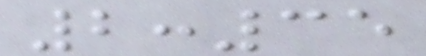2:35
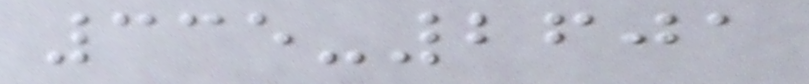335-2601
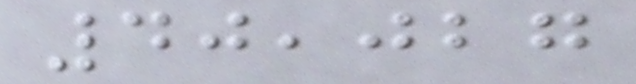40,027
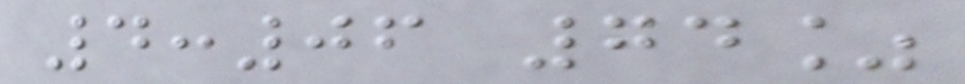4:06 74%
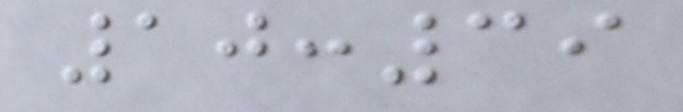10:39
